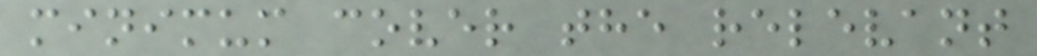minimum cover the relevant
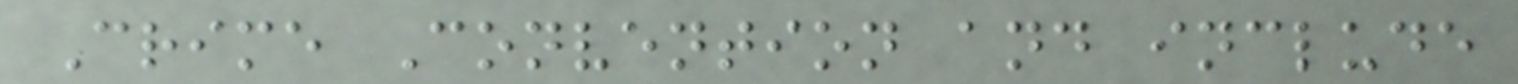Crime Convention and include
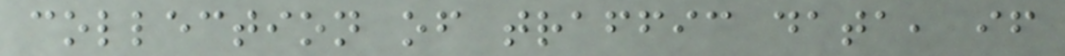collection of traffic data, if
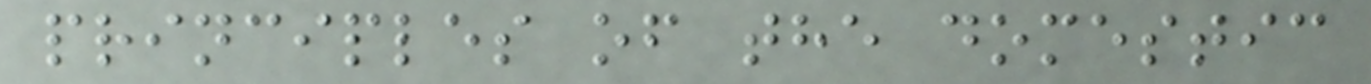principles of the domestic
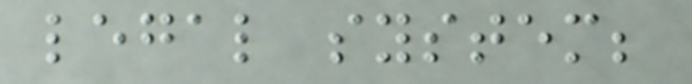legal system;
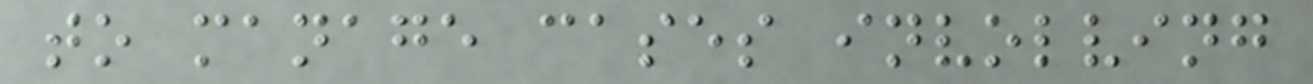to manage cases involving
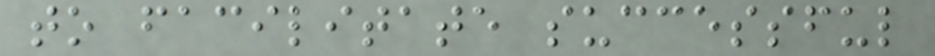to facilitate successful
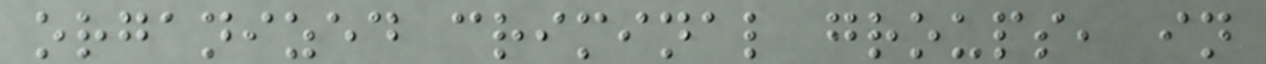organized criminal groups, in
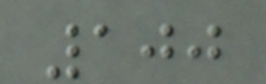100
